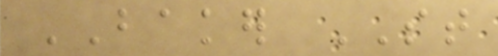BAKER ST
